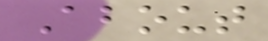About
